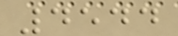4544
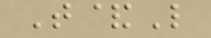T&L
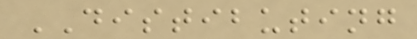DISTIBUTING
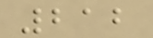212
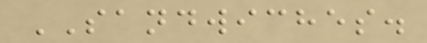SANDWICHES.
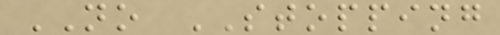NO STOPPING
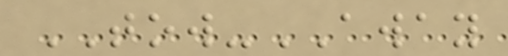TOW-AWAY
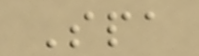Spa
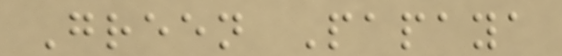Green Papaya
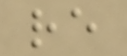re
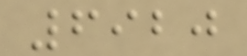6920
